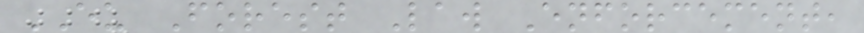EU Forest Law Enforcement,
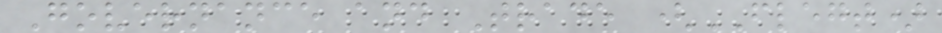Governance and Trade (FLEGT)
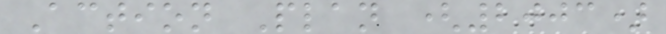Action Plan (2003)
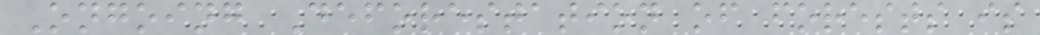Ongoing Deforestation of forests is
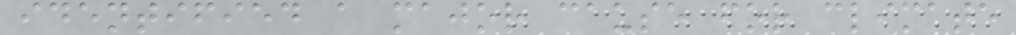identified a major cause for climate
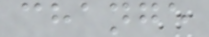change
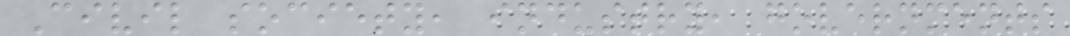Civil society, industry, governments
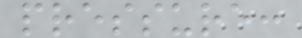pressure:
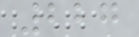227
